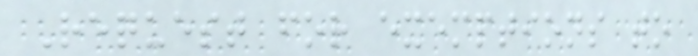Request for exemptions to
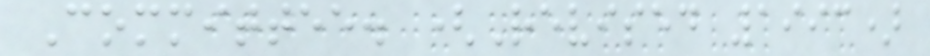Committee. (Revised 1993)
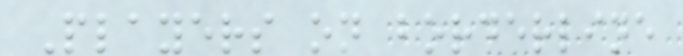Players on borderline
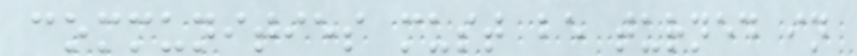communities must be turned in
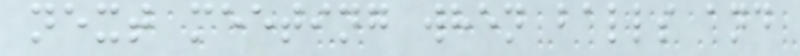next meeting when balls and
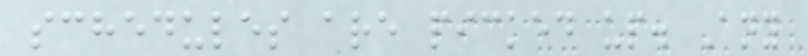schedules are picked up. Any
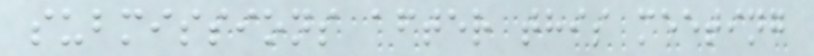submissions after this meeting
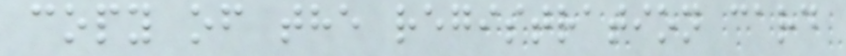copy of the registration card
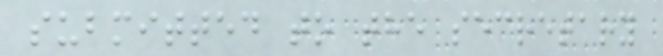submitted to the secretary
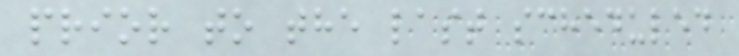prior to the last scheduled
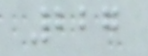227
